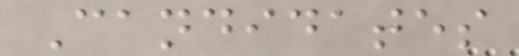Candidates
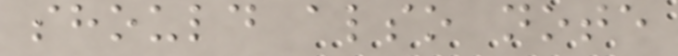should also note
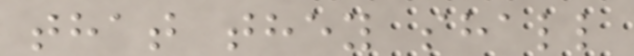that they shall
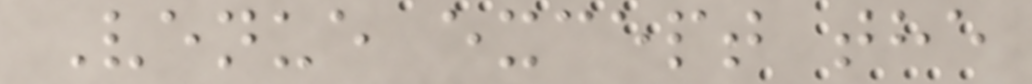Venue except the
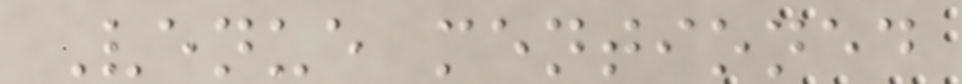Venue mentioned
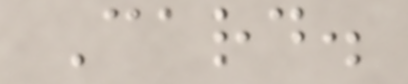Card.
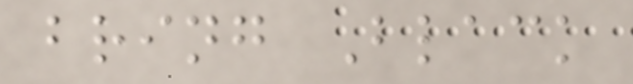bring Black
